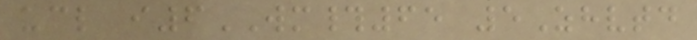ucl i6WM#65 5Zhvtd
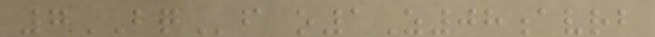7BQf o1Z08avrb
